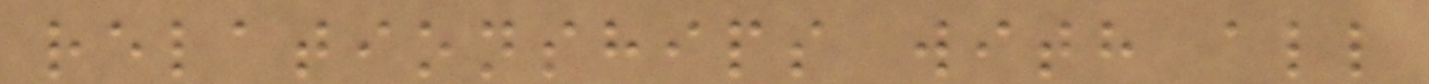relationships with all
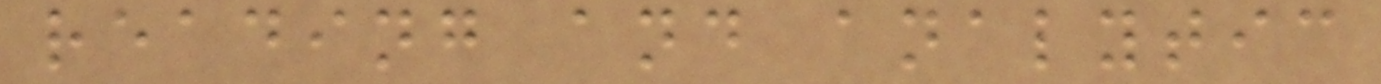reading and analytic
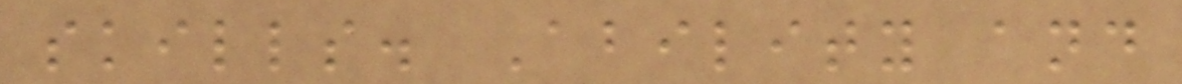skills. Ability and
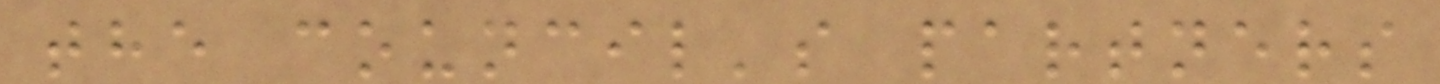the council's partners
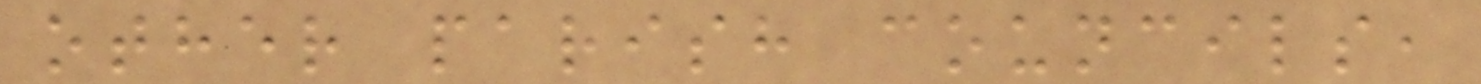other parish councils,
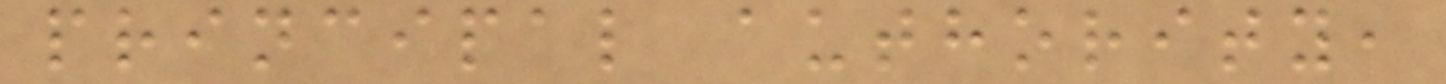principal authority,
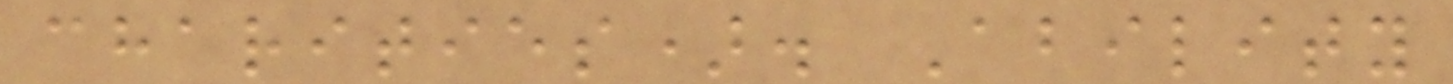charities). Ability
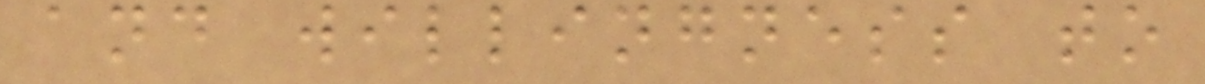and willingness to
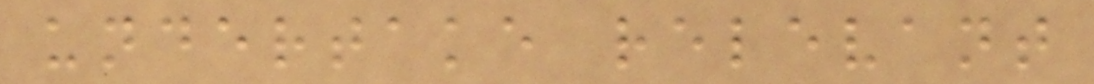undertake relevant
